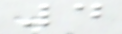4
